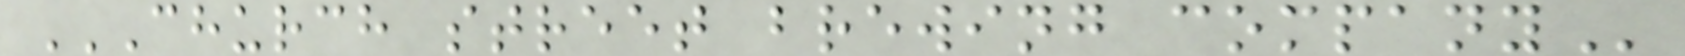CHURCH STREET BREWING COMPANY
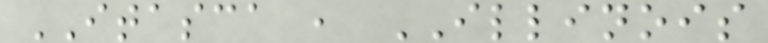ITASCA , ILLINOIS
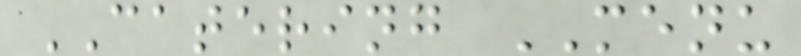CATERING MENU
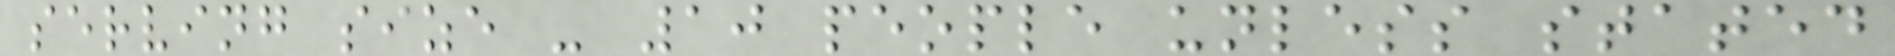serving size - 10 people unless stated
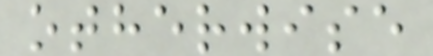otherwise
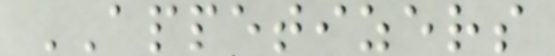APPETIZERS
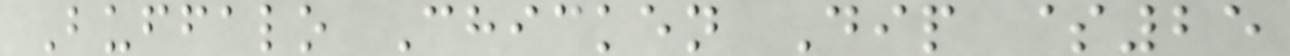Buffalo Chicken Dip $25
